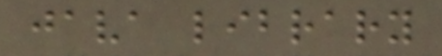java library
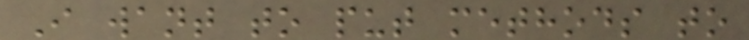I want to put methods to
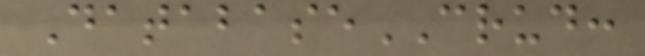DatabaseCRUD:
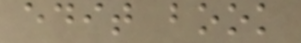edit book
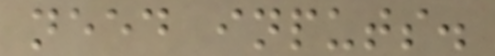need inputs.
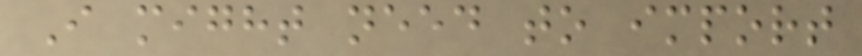I might need to import
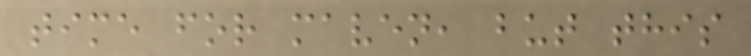time for maven, but this
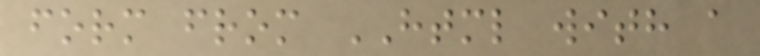form from HTML with a
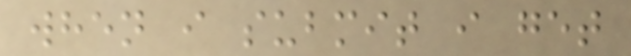when i submit i get
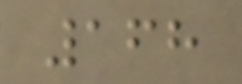168
